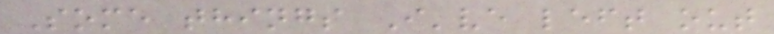Some things I've left out
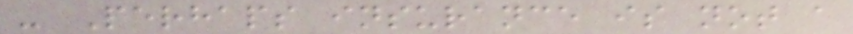- Perhaps insurance is not a
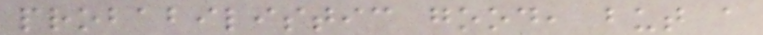probabilistic good, but a
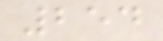254
